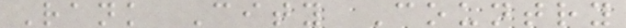Rank City Country
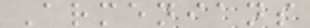Armenians
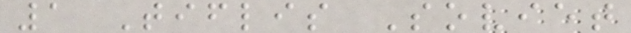1 Tiflis Soviet
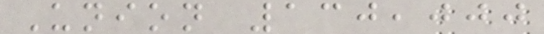Union 130,000
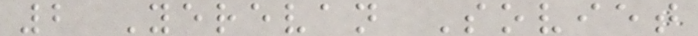2 Yerevan Soviet
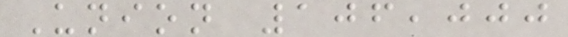Union 106,000
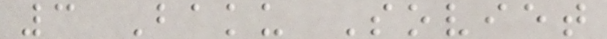3 Baku Soviet
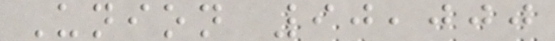Union 90,000
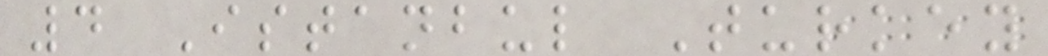4 Istanbul Turkey
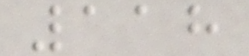118
